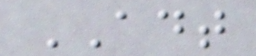ADT
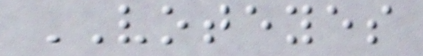VOTEYES
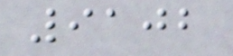9102
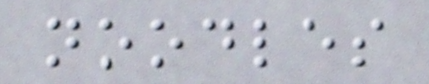noodles
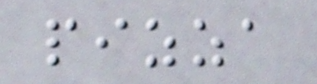pizza
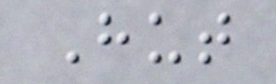Hut
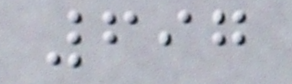697
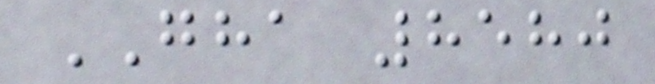GHA 8580
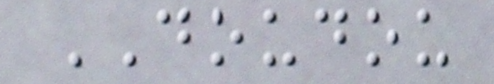DOUDOU
